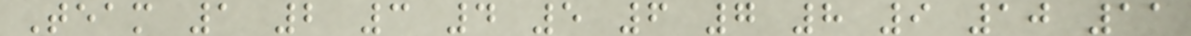Team 1 2 3 4 5 6 7 8 9 10 11
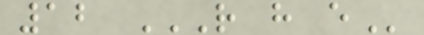12 R H E
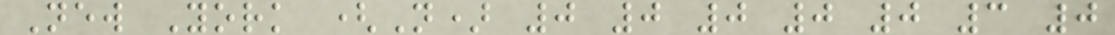New York (N) 0 0 0 0 0 3 0
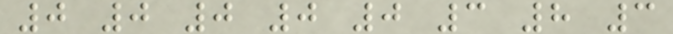0 0 0 0 0 3 8 3
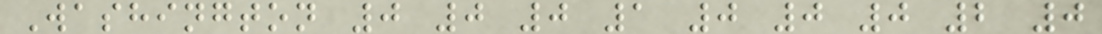Washington 0 0 0 1 0 0 0 2 0
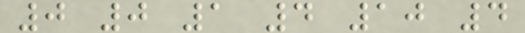0 0 1 4 10 4
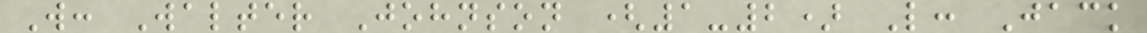W: Walter Johnson (1-2) L: Jack
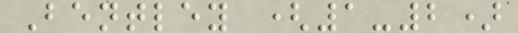Bentley (1-2)
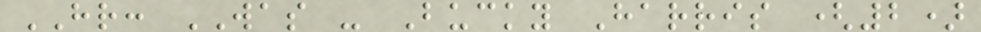HR: WAS - Bucky Harris (2)
